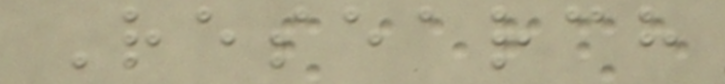Research
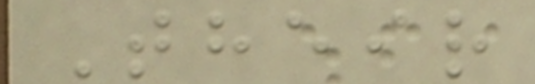Their
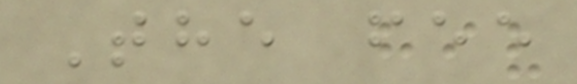The fee
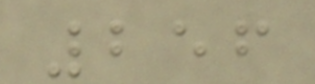256
